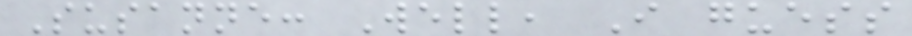Susanne: Well, I guess
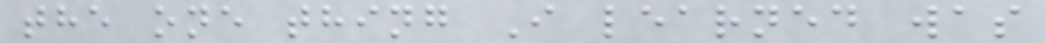the one thing I learned was
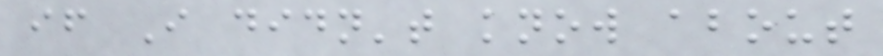if I didn't know about
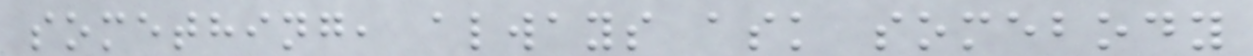something, always ask somebody
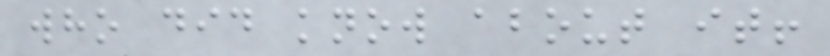who did know about it!
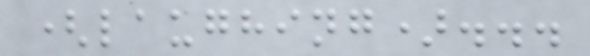(laughing)...
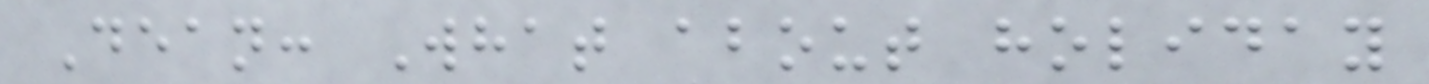Dean: What about holiday
